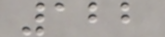122
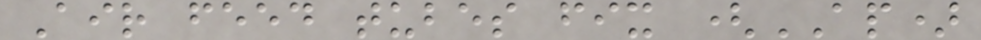Air feed tubes fix (AP)
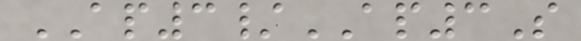AP3/AP3S
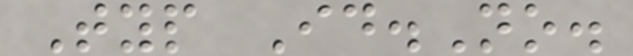Typ Id.No.
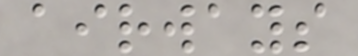airways
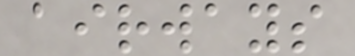airways
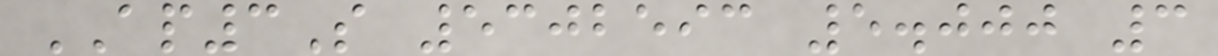AP3S 5302593 5.000 3
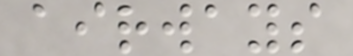airways
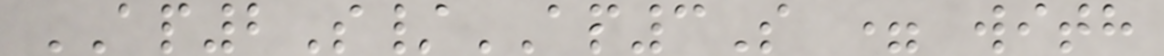AP2S/AP3S = with
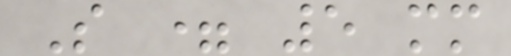S = 5 mm
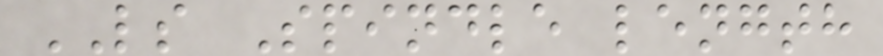LS Spindle length
